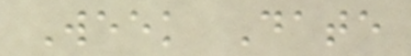Week Date
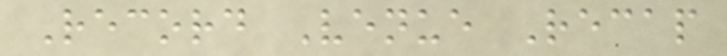Record Venue Recap
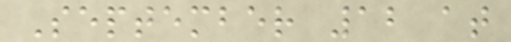September 12 at
